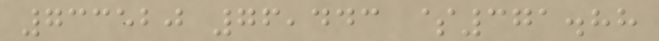733520 76,443 $371.88
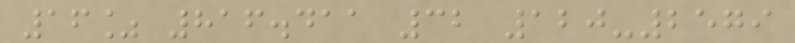16% 816.411 32 120-2579
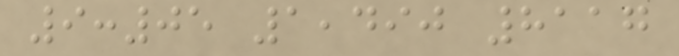9:05 1,490 8117
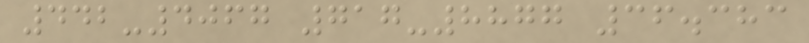442-4067 717-8877 36.383
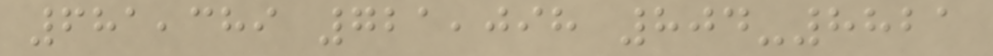681,389 721,098 804-8821
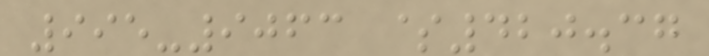995-9063 $420.37
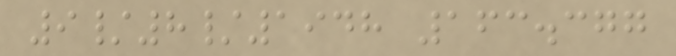9/8/1948 163.377
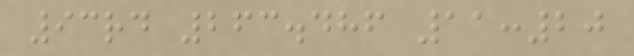93rd 263.486 11:20
